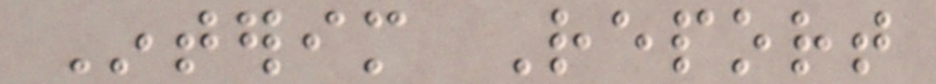Interim Report
